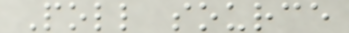Poll source
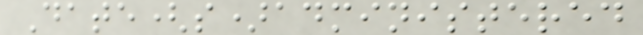Date(s)administered
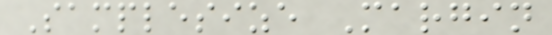Samplesize Margin
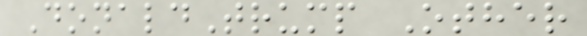DonaldTrump Other
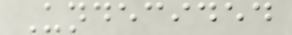Undecided
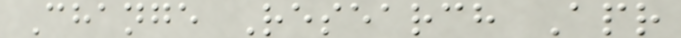Change Research Apr
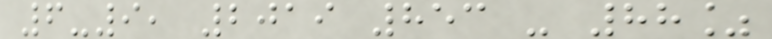6-9, 2019 853 - 88%
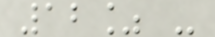12% -
